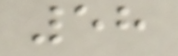58
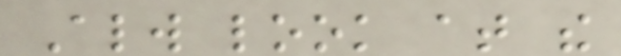Always look at the
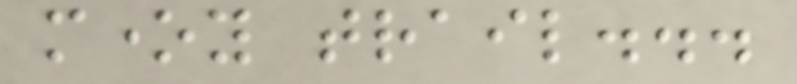money trail...
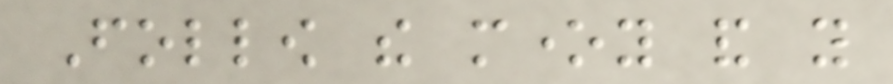Follow the money and you
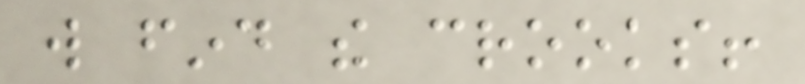will find the crooks!
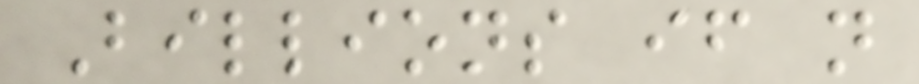Billions if not
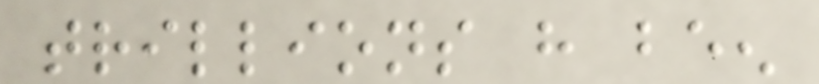trillions have been
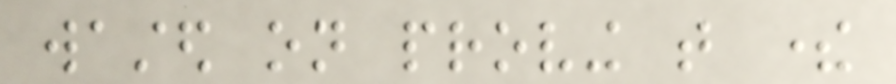wasted on proving that there
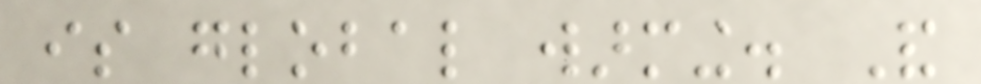is global warming. And
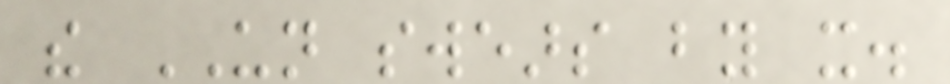the UN swears by it.
